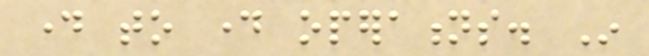day to day operations. In
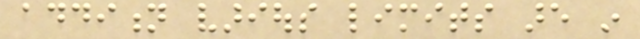addition various limits are in
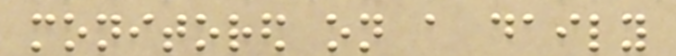monitored on a daily
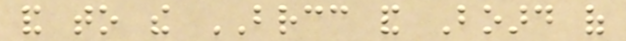and to the BRCC and Board of
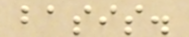basis.
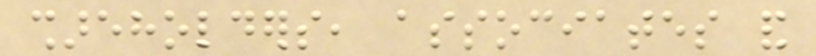shareholders, associates and
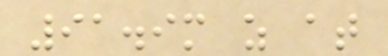91.9m as at
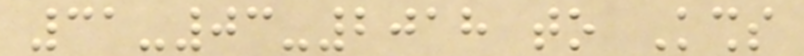31-03-2018 to Kshs
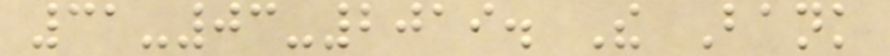31-03-2019. The Bank
